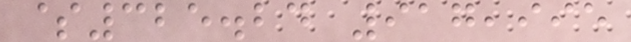$325.24 917,995
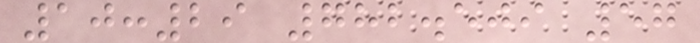10:29 782.509 57
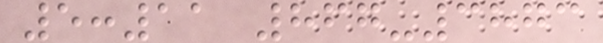5:11 867-3873
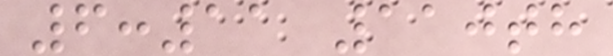6:11 110th
